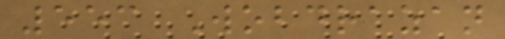553 Wobdrazan
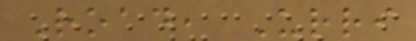Road, Urri
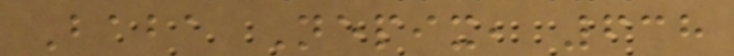Baba Nepix, 638
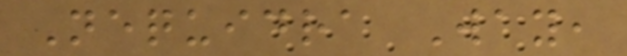Nequidra Way,
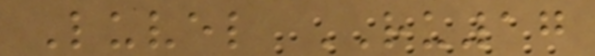Luvel RU17
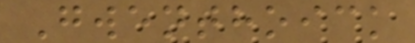Gwenthoick
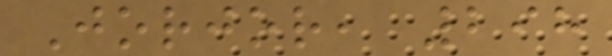Jorjor, 298
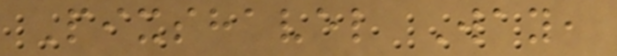Pixshavel Way,
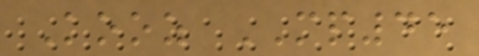Kooz MP45
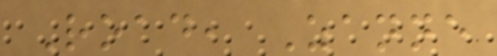Road, Zanne
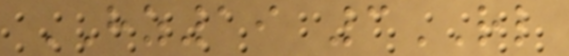HZ19 3RL
